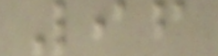96
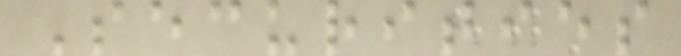Securities
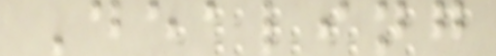Dealing
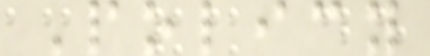Policy
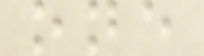one
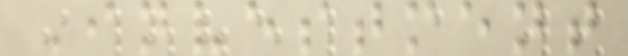Investment
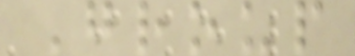Group
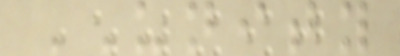UNITY
